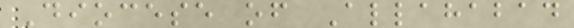Diocese of Allahabad
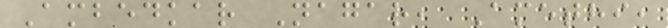Ambedkar Nagar, Amethi,
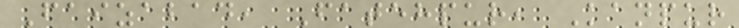Faizabad, Fatehpur, Kanpur
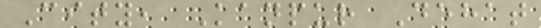City, Kanpur Dehat
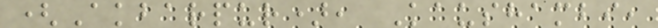(Akbarpur), Kaushambi,
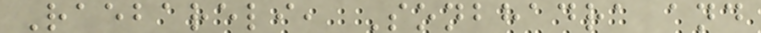Raebareli, Sonbhadra and
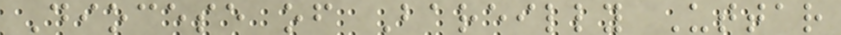Diocese of Bareilly Uttar
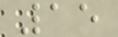15
